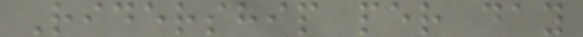Ridership per day
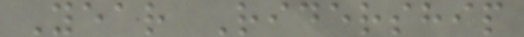Year Ridership
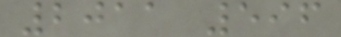2011 596
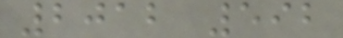2012 592
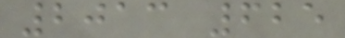2013 625
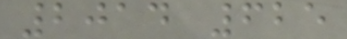2014 625
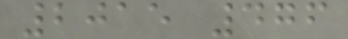2015 476
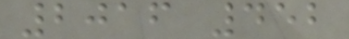2016 452
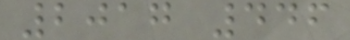2017 446
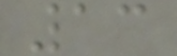13
